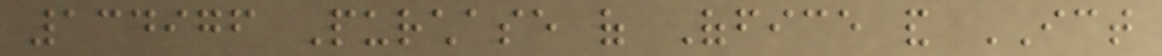134976 Purchase of Office and ICT
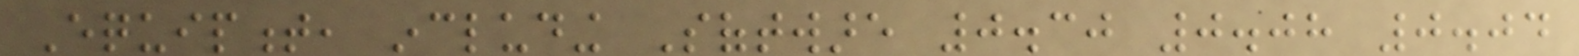Equipment, including Software 0.30 0.08 0.04
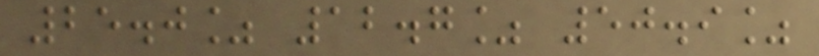25.0% 12.7% 50.9%
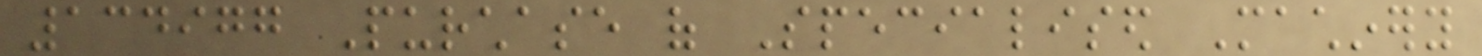134977 Purchase of Specialised Machinery
